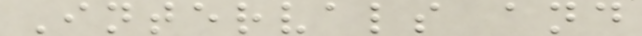Intervals and
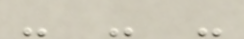- - -
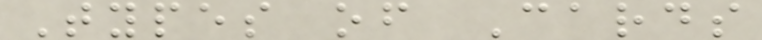Types of Cards
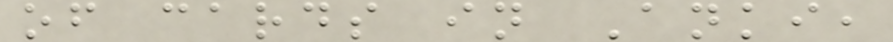of cards in Anki,
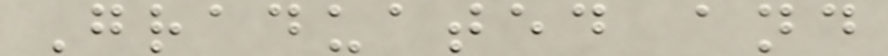Graduated and
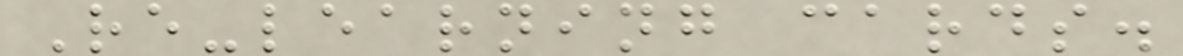Re-learning cards.
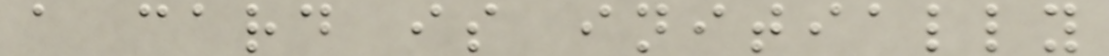a card is initially
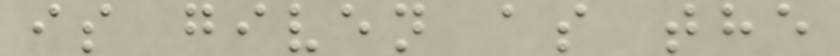is given as the
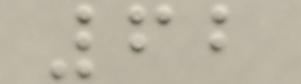62
